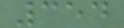354
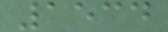1534
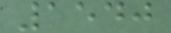1540
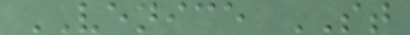VENICE ST
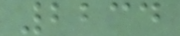2234
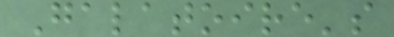Galatoire's
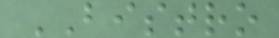BISTRO
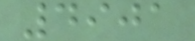4901
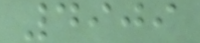4909
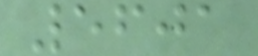5601
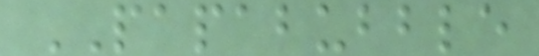PAPABUBBLE
